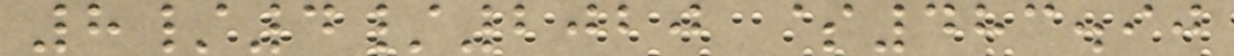8/4/2020 $483.90
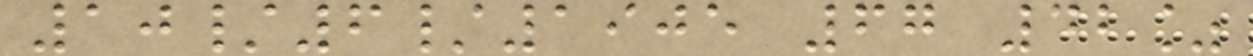10/6/1905 67 42%
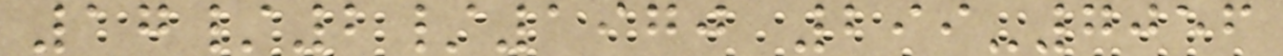17/2/1970 299-7056
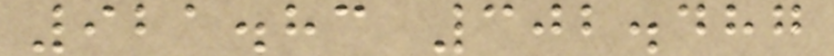921.83 302.487
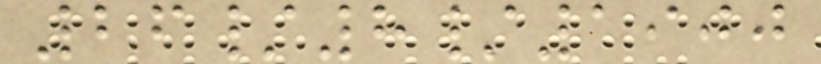26/8/1900
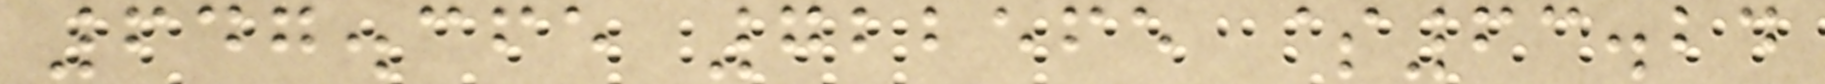647.365 722565 $63.24
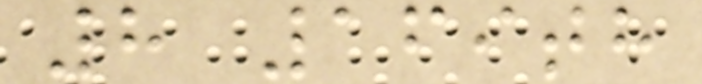8 169th
